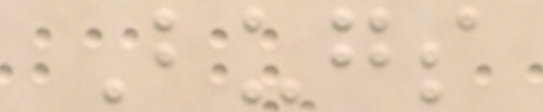Bugs
